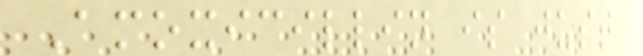Amoxicillin is just
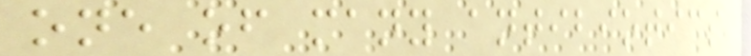one of many antibiotics
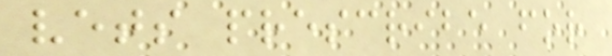vets prescribe for
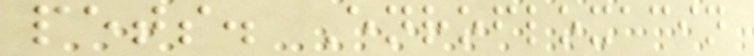pets. Enrofloxacin
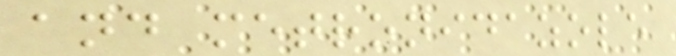and metronidazole
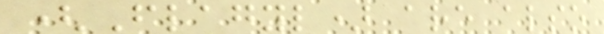(Flagyl) are also
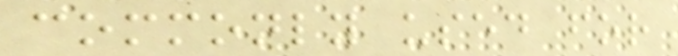commonly used for
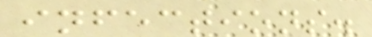infections.
